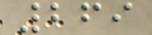269
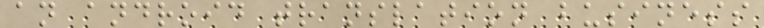an android translation business
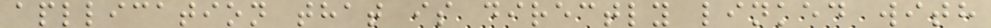apllication that is directly linked with
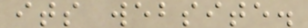its website.
